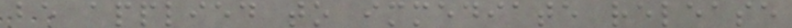be applied to immediate release
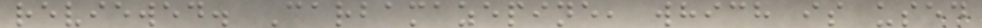reviewed. Carbamazepine, which is used
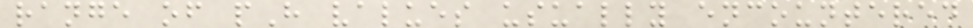range of pH values usually encountered
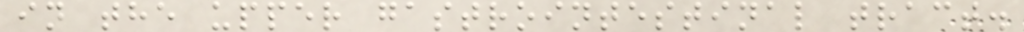in the upper gastrointestinal tract.
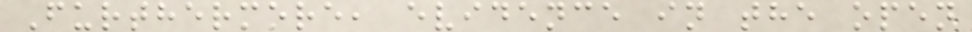Furthermore, evidence in the open
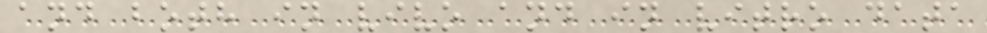and both in vivo and in vitro data
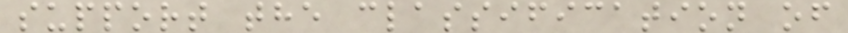support the classification of
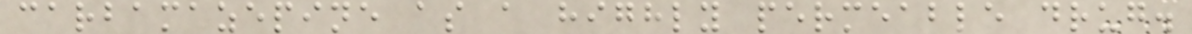carbamazepine as a highly permeable drug.
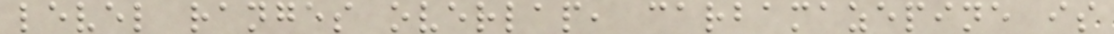level ranges overlap, carbamazepine is
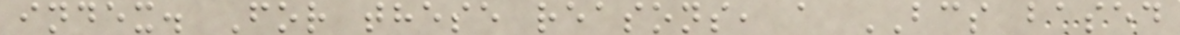index. For these reasons, a BCS based
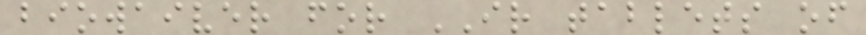biowaiver for IR tablets of
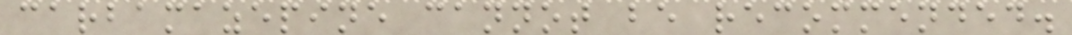carbamazepine cannot be recommended.
